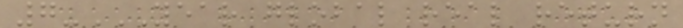7-YEAR GLOBAL REAL RETURN
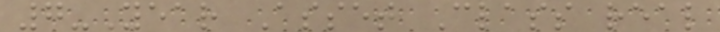7-Year Asset Class real
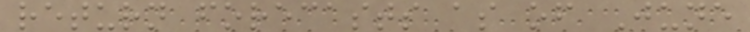return forecasts as of June
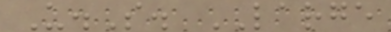U.S. LARGE
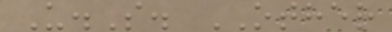U.S. OTHER
